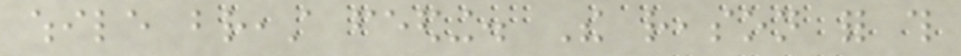while breast feeding. The reason for this
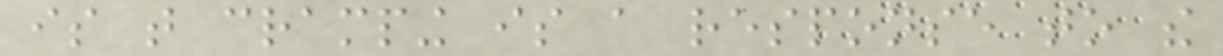is that cramping is a response to the
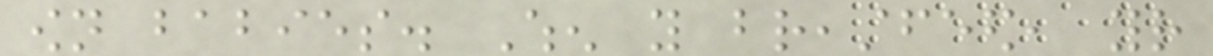own babies. When you breastfeed, your
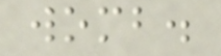womb.
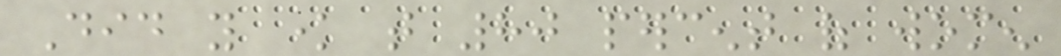Did you know that 80 percent of women
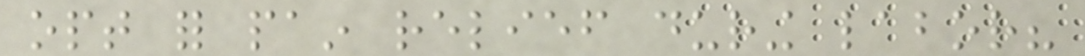opt for pain relief during labor?
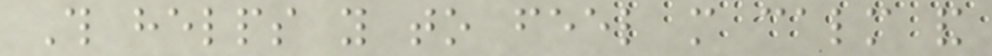This helps you to feel more calm and
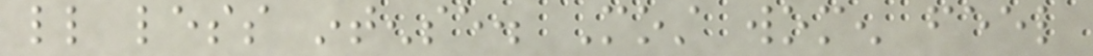little less intense. Most women feel
